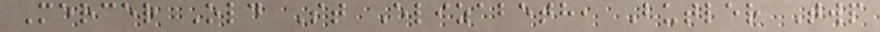Mercer Old St Elizabeth, Butler Twp
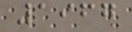1967
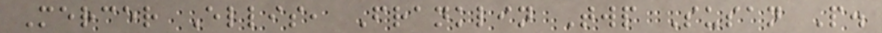Mercer Ellis, Franklin Twp Susan P.
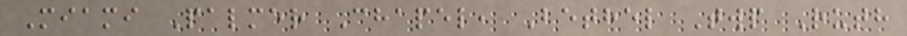Miami Palmer Chapel, Bethel Twp Ruth
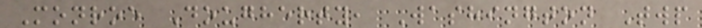Monroe Dougherty, Washington Twp
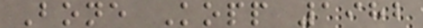Bone Kopp 1982
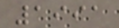1991
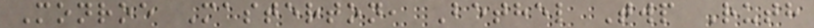Monroe Masterton, Bethel Twp Ruth
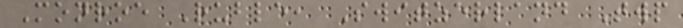Monroe Ruble, Switzerland Twp
